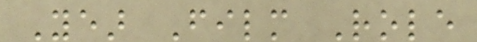Year Film Role
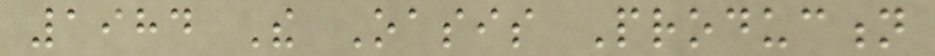1984 The Oasis Production
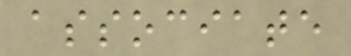associate
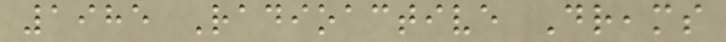1985 Radioactive Dreams
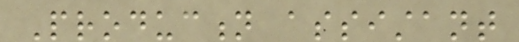Production assistant
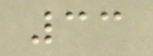33
